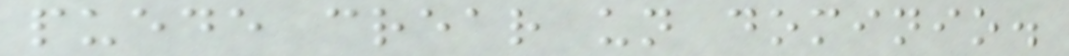puede crear un dominio.
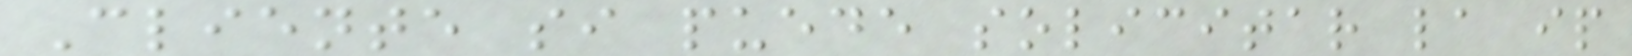Cliente si puede solicitar la ip
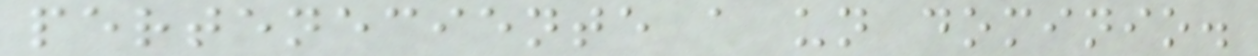perteneciente a un dominio.
